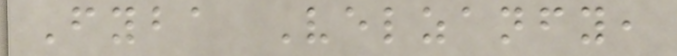Fyba Velzanfy,
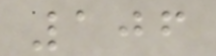106
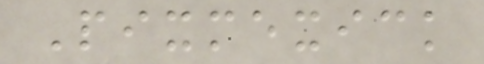Pixmexick
